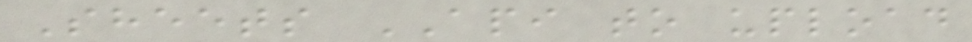Sheets API to upload
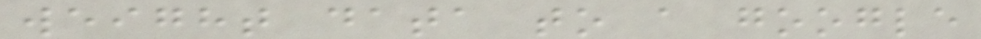weight data to a google
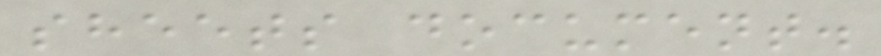sheets document.
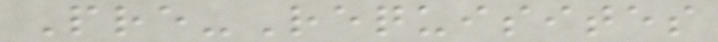Pre-Requisites
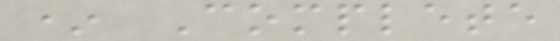* Complete
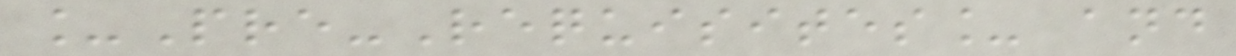_Pre-Requisites_ and
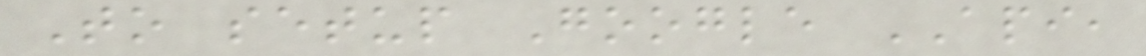To setup Google API,
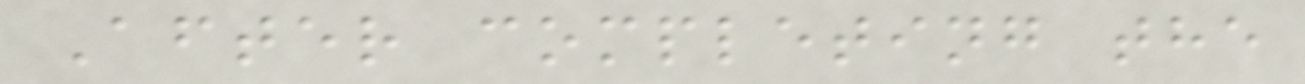After completing the
